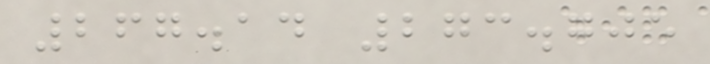267.14 273.705
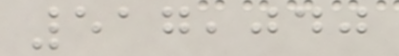517,040
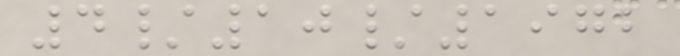4/10/1972
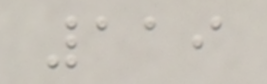119
